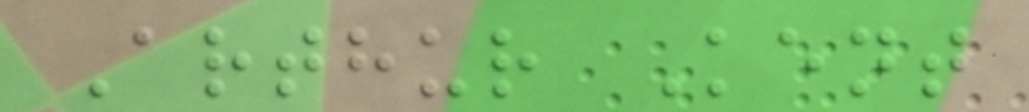Arthur Kent
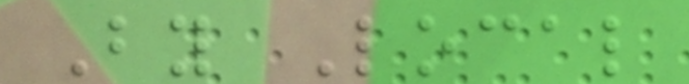By Local
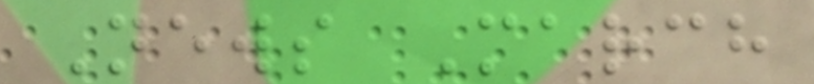News March
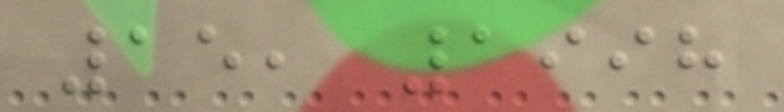15, 1998
